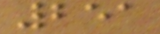251
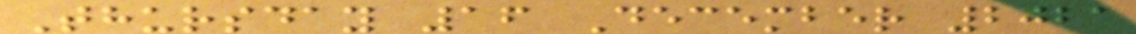Thursday 16 December 2021
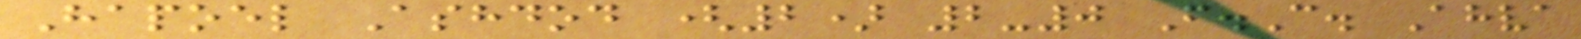Hapoel Ashdod (2) 2-0 F.C. Ahva
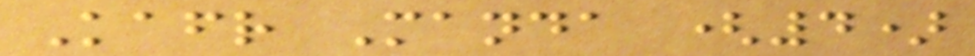Kafr Manda (4)
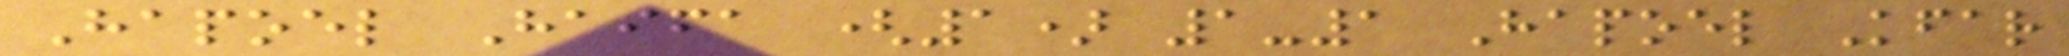Hapoel Haifa (1) 1-1 Hapoel Kfar
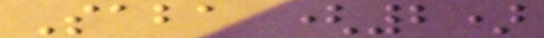Saba (2)
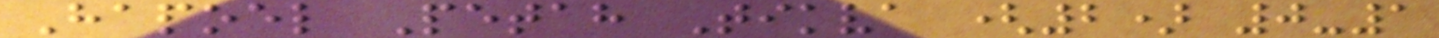Hapoel Petah Tikva (2) 0-1
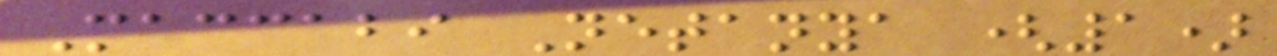Maccabi Netanya (1)
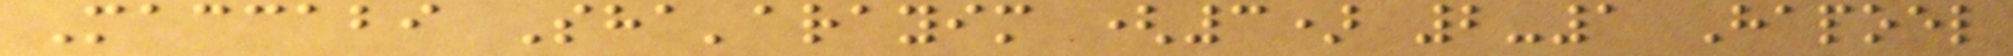Maccabi Sha'arayim (3) 2-1 Hapoel
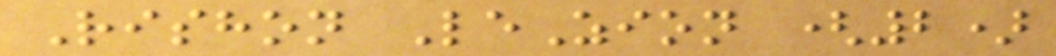Rishon LeZion (2)
